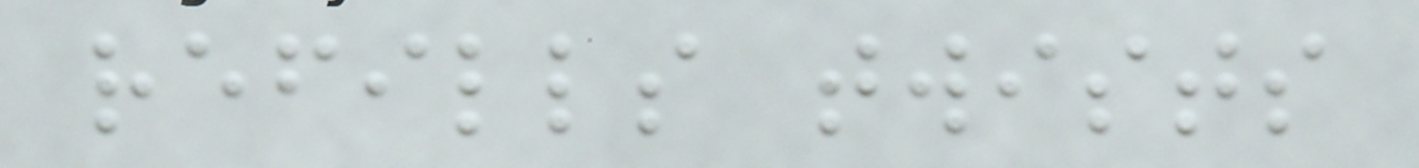refills twists
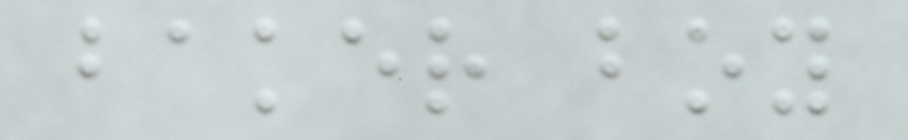baker boy
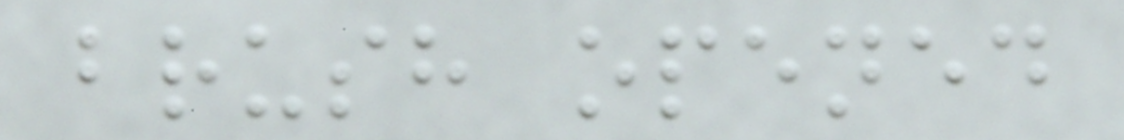brush opened
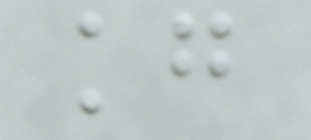kg
